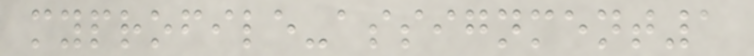myprofile-assignment1
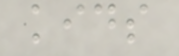kids
